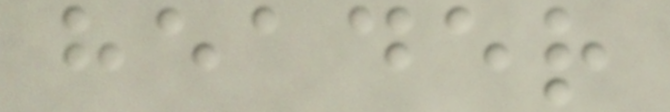header
